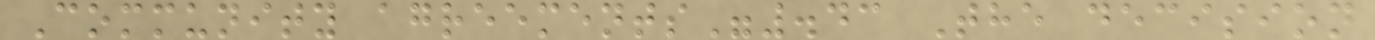Community agreements".43 The decision
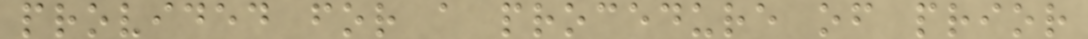provided for a procedure of prior
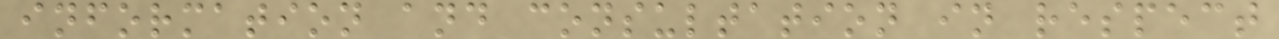information and consultation in respect
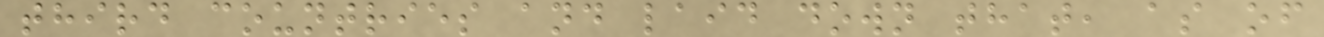third countries and laid down that, as of
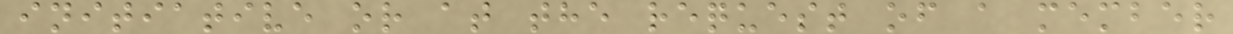initiative or at the request of a member
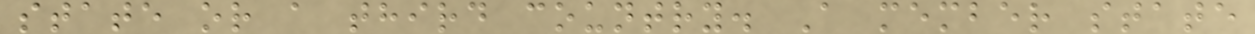state or a third country. A member state
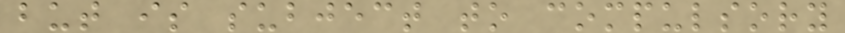but is subject to compulsory
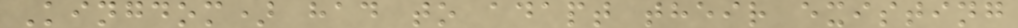Kingdom) had to adapt their existing
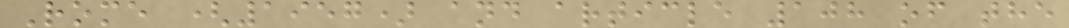Rome (1957) and article 108 of the
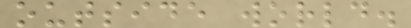outside world.
